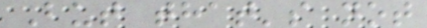But that's not
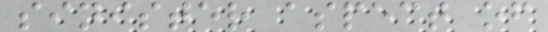sinister aspect of
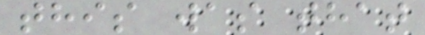this was that
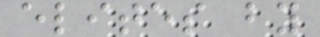elites by
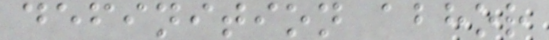definition abhor
